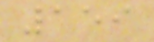159
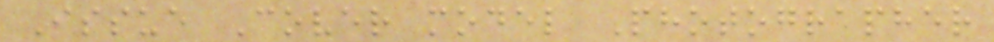Issue Cover model Photographer
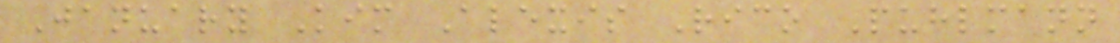January Kim Alexis Rico Puhlmann
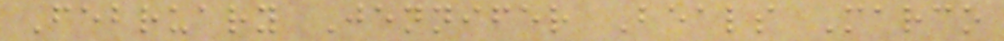February Jennifer Beals Marco
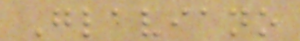Glaviano
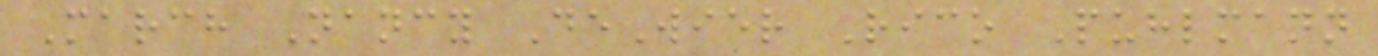March Nancy DeWier Rico Puhlmann
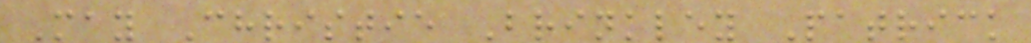May Christie Brinkley Patrick
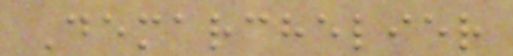Demarchelier
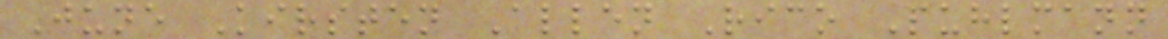June Kirsten Allen Rico Puhlmann
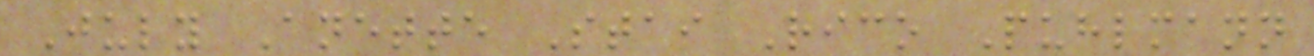July Anette Stai Rico Puhlmann
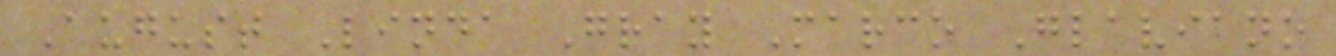August Linda Gray Marco Glaviano
